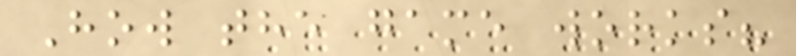How the game works?
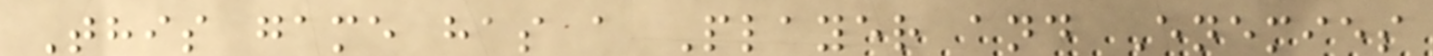This game has a Player and Enemies
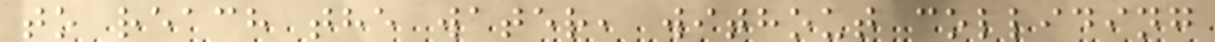to reach the water, without colliding
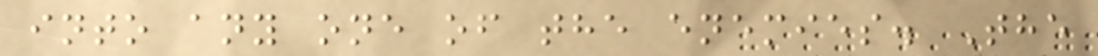into any one of the enemies. The
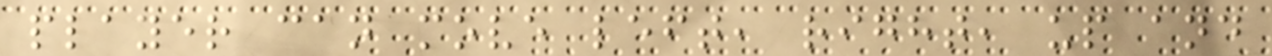player can move left, right, up and
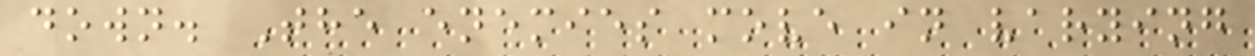down. The enemies move in varying
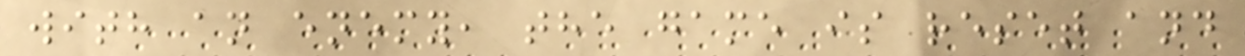with an enemy, the game is reset and
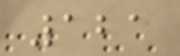121
